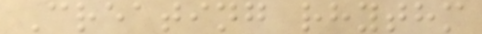Creating rhythm
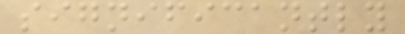significantly
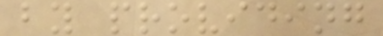by providing
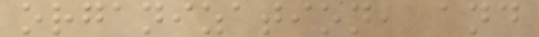organization, and
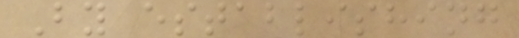By establishing
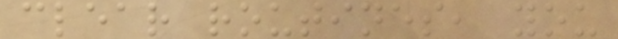clear routines, you
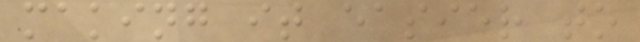making it easier to
